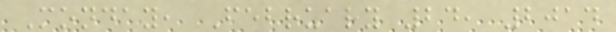Monday, February 24, 2014
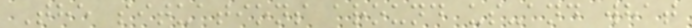The situations around us-and what
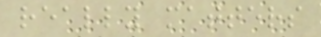really matters
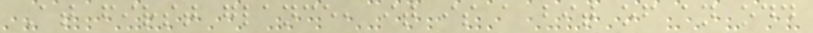At first glance, it is a bit of an odd
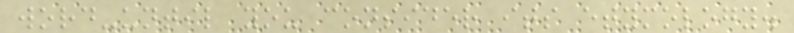word-until you consider its etymology.
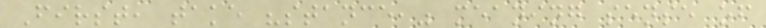First, take "stance," meaning sense of
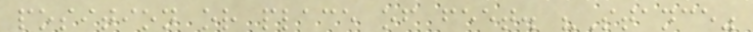position or place of feet. "Stance"
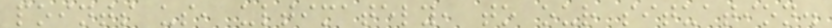points us, ultimately, to our situation.
